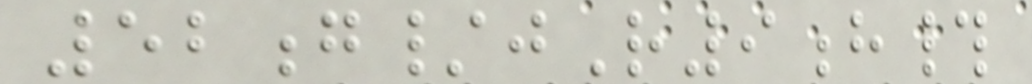52g/jR9h#
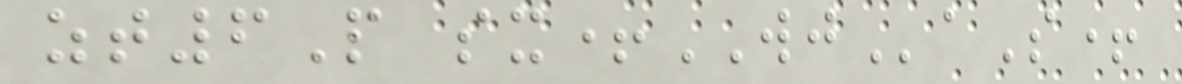zt6P sx+WJaS+
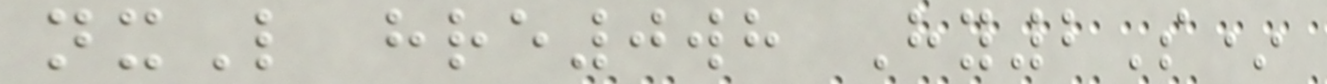nxL hre0wh Hy2S*
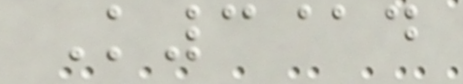K3@d
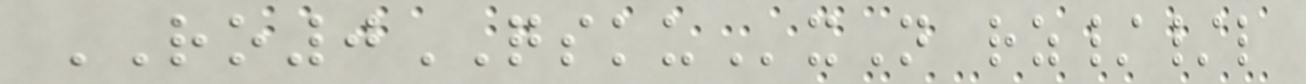RO0QSKUxN rz//l
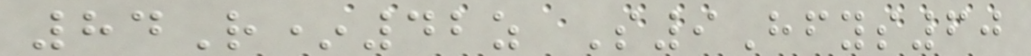84R*42z S9Hfys60
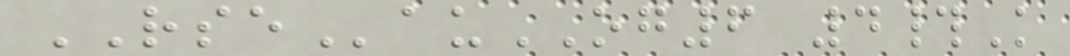RSEauOG6 4#K
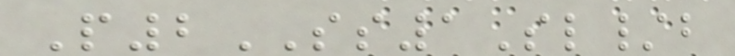P2SS1Sl/b
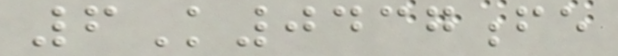6K0437fe
